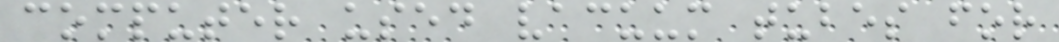computer used vacuum tubes for
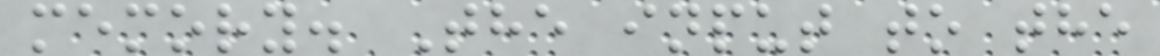memory. The input to the
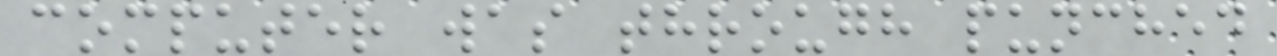computer was through punched
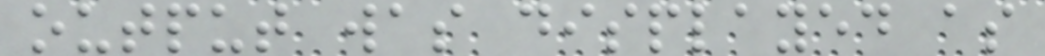output was displayed as
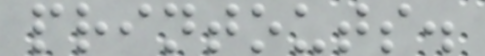printouts.
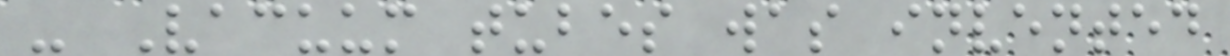- Vacuum tubes was invented
